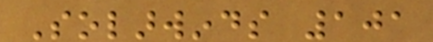Solarwinds 101
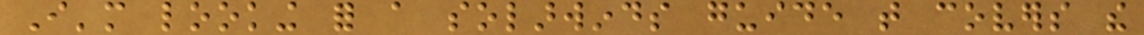I'm looking for a solarwinds guide that covers the
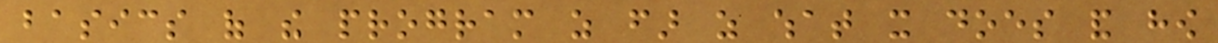basics of the program as far as what it does and how
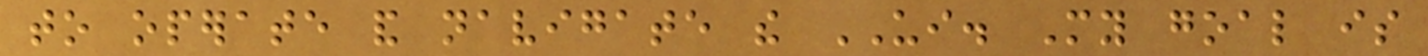to operate and navigate the UI. My goal is
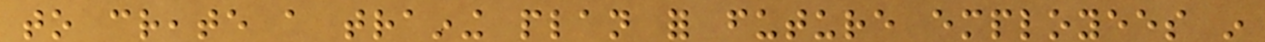to create a training plan for future employees in
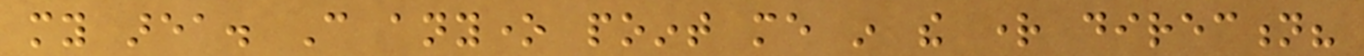my area. Can anyone point me in the right direction?
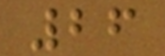26
